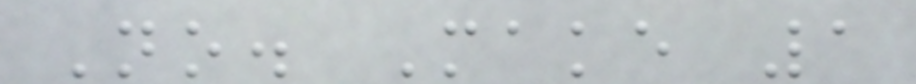No. Make 1
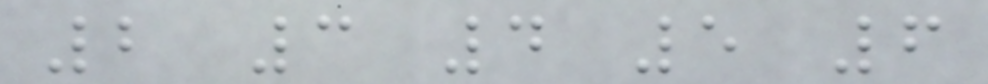2 3 4 5 6
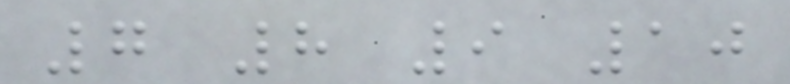7 8 9 10
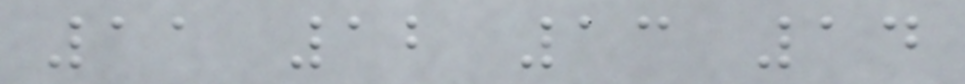11 12 13 14
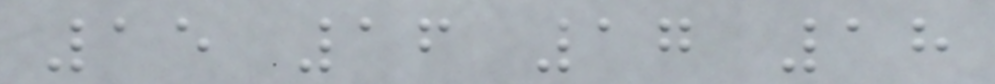15 16 17 18
